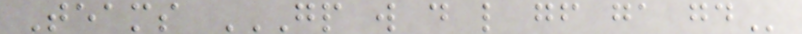Teams GP W D L GF GA GD
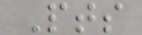Pts
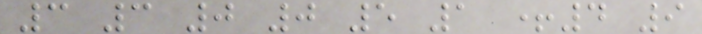3 3 0 0 5 1 +4 9
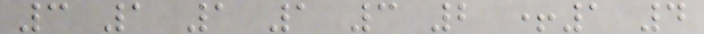3 1 1 1 3 2 +1 4
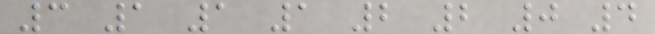3 1 1 1 2 2 0 4
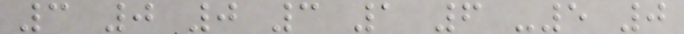3 0 0 3 1 6 -5 0
